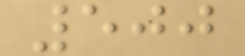500
